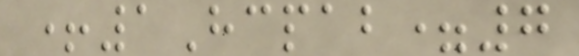+1Hcpab=7
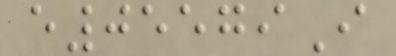e05579I
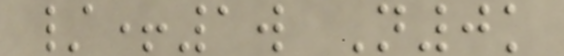/+1w N0k
